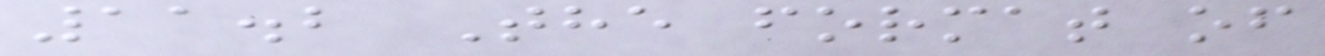11.2 The format of
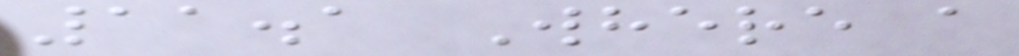11.1 Where a
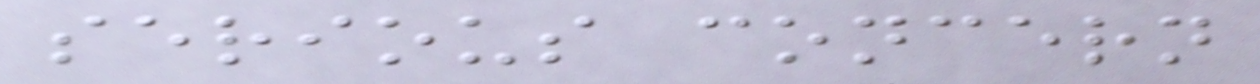serious concern
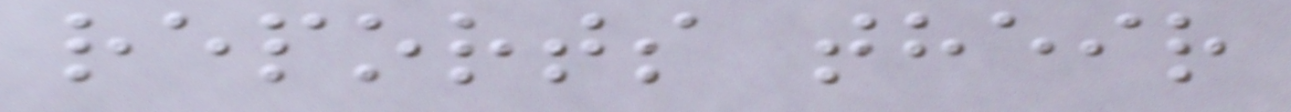reports their
